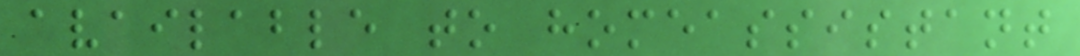available to homeassistant
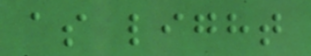as light
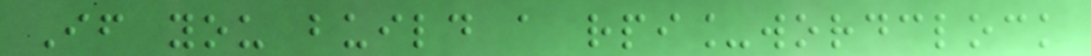If you build a rpi_wordclock
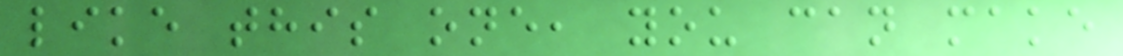like this one, you can make
